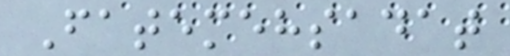Fatemehsadat
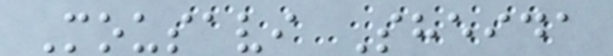Mousavi Sheida
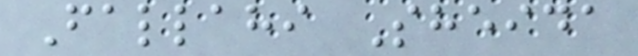Fallahi Sheida
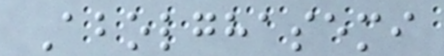Abolghasemi
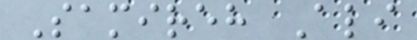Samireh Ali
